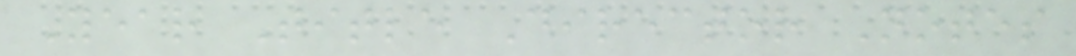Year Title Director Notes
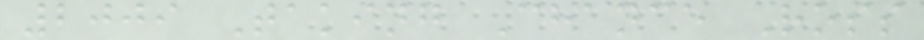2009 Taking Chance Ross
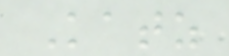Katz
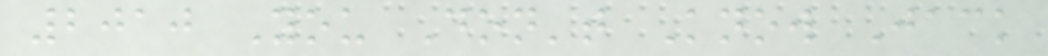2010 You Don't Know Jack
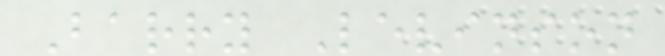Barry Levinson
